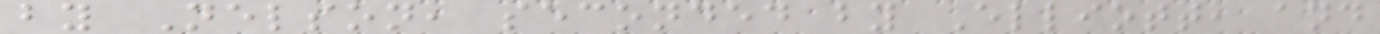by Nelson, seconded by Elliott, and
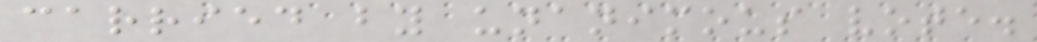carried by unanimous vote.
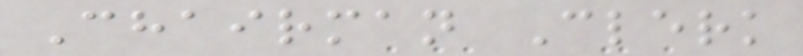Chairman Clerk
